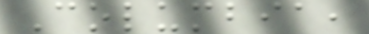Columbia,
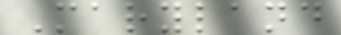Maryland
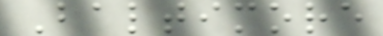Baltimore
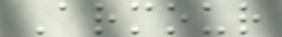Armour
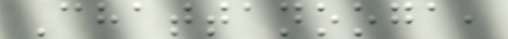Chattanooga,
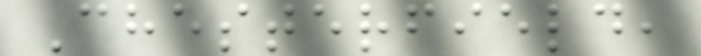Chesterfield,
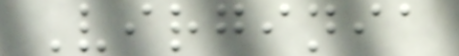Virginia
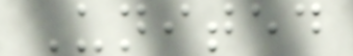United
